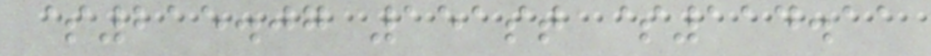$215.07 151st $114.11
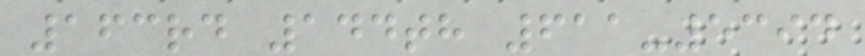163rd 144th 611-5394
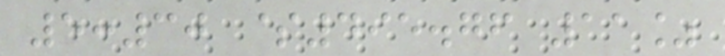5:30 $495.76 11%
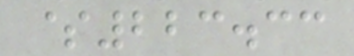$223.33
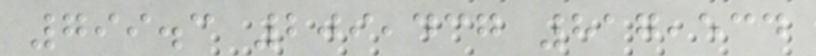799.3 209,437 817,534
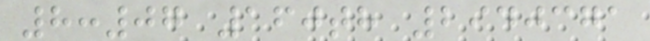8:07 160th 2940371
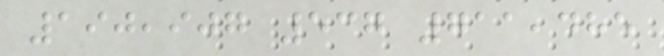190,907 537 711,485
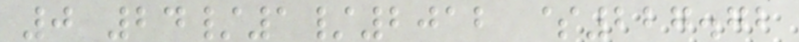0 24/1/2012 $227.72
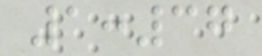1:37
